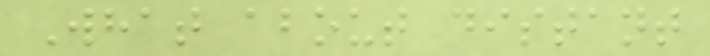What about distant
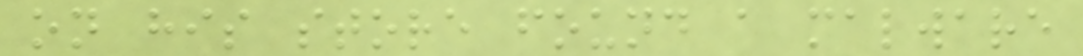on his store found a malware
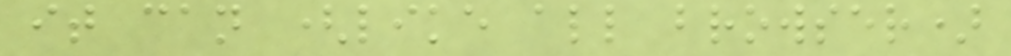it can (like all browser)
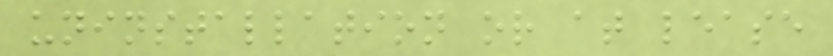uninstallation or at lease
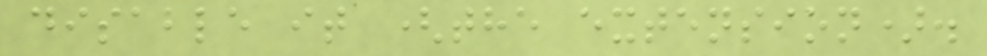disable it (the extension).
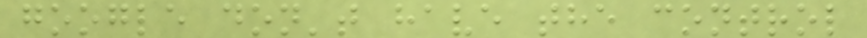google don't have the control
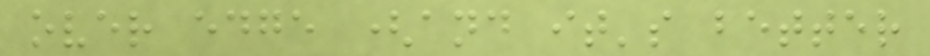over edge (and it's better
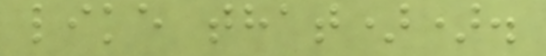like that)).
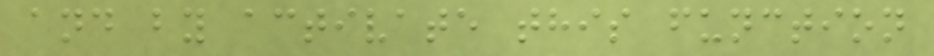and by activate this function
